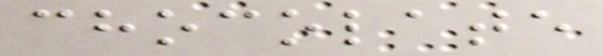chocolate
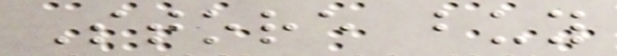Store buy
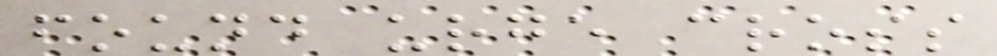found urge cross
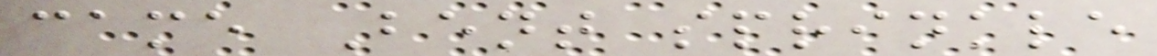came Bent sprinkle
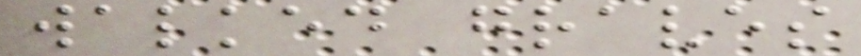walked graves
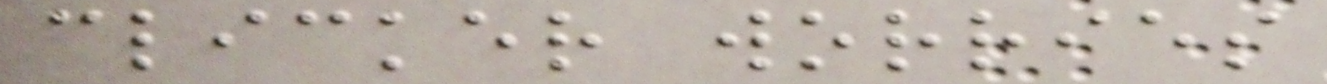clicker worries
